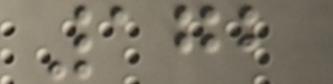172
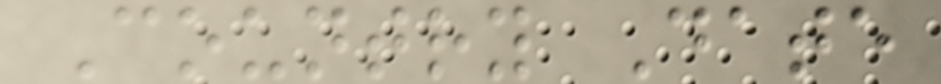Country Date
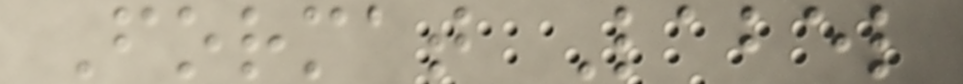Format Label
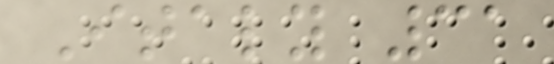Italy 31
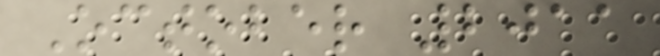October 2011
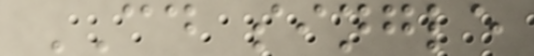CD single
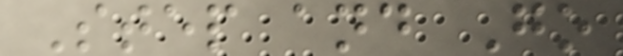Step and Go
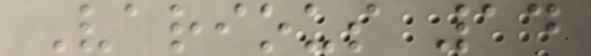Various 14
